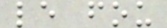le fou
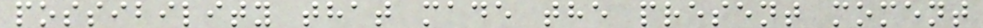possibility that made the present moment
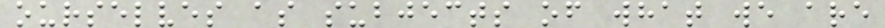ourselves as subjects of what we are
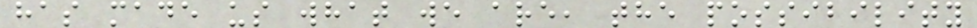has made us what we are, the possibility
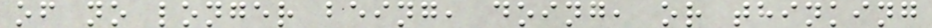of no longer being, doing, or thinking
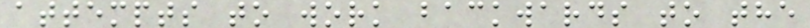attempts to work backwards to the
